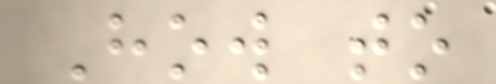How to
